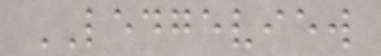LEDGEVIEW
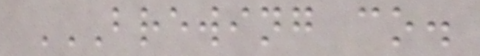BREWING CO.
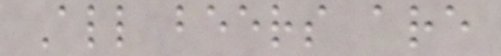All beers are
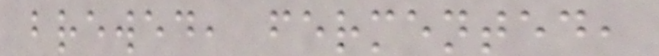brewed, fermented,
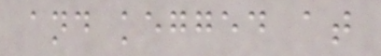and kegged at
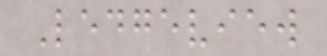Ledgeview
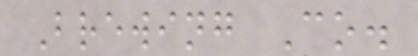Brewing Co.
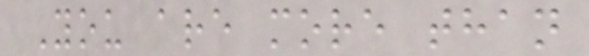You are more than
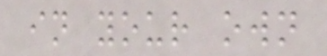in your own
